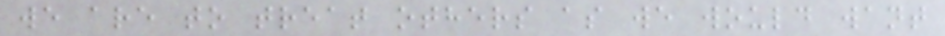we are to treat others as we would want
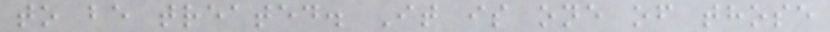to be treated. It is one of those
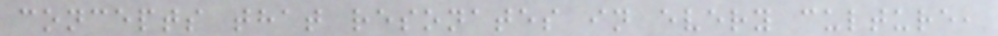concepts that resonates in every culture,
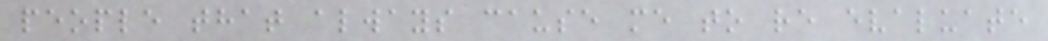people that always cause me to re evaluate
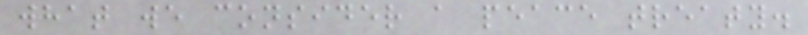what we consider a peace treaty.
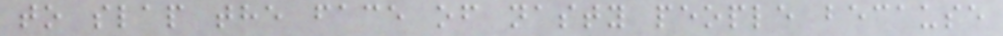to slap the face of nasty people because
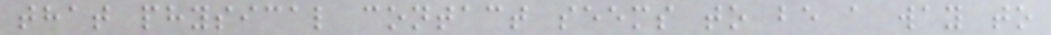that physical contact seems to be a way to
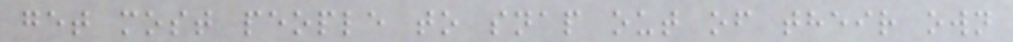get most people to snap out of their own
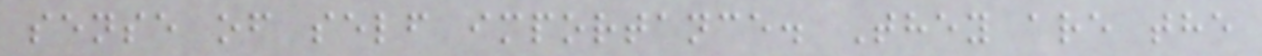sense of self importance. They are the
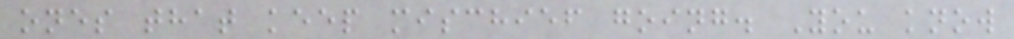ones that keep mischief going. You know
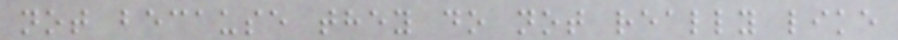not because they do not really like
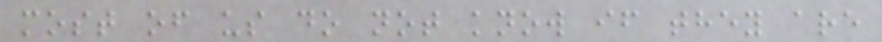most of us do not know if they are
